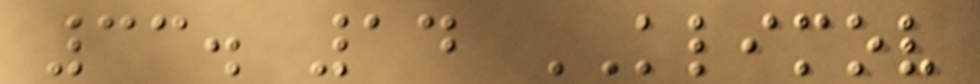33. 14 KLIMOV
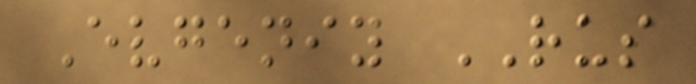Evgeniy RUS
